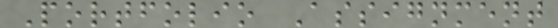Portfolio Assignment
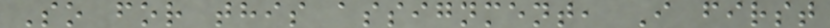So for this assignment, I first
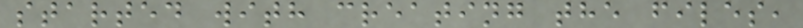started with creating the files,
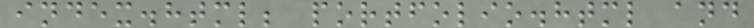index.html; portfolio.html and
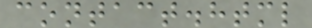contact.html
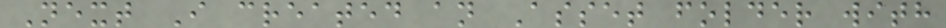Next I created an Asset folder with
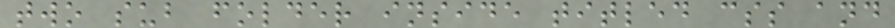two sub folder inside titled css and
